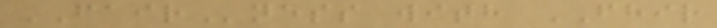FAIRness with FHIR
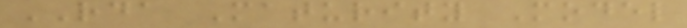RDA Maturity Model
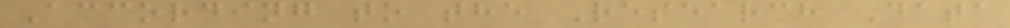According to the Research Data
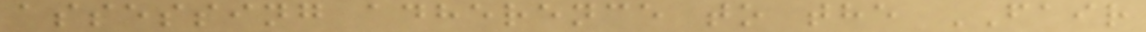assessing adherence to the FAIR
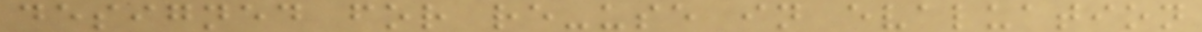designed for re-use in evaluation
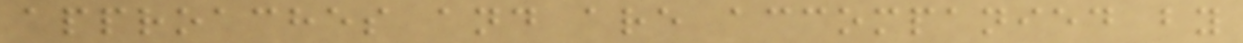approaches and are accompanied by
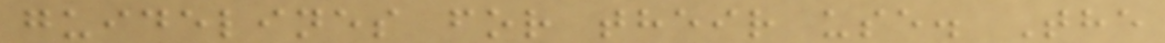guidelines for their use. The
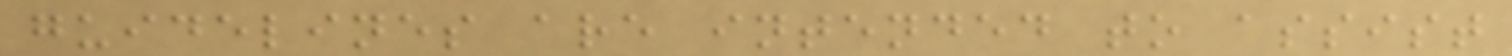guidelines are intended to assist
